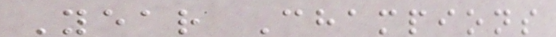Year Champions
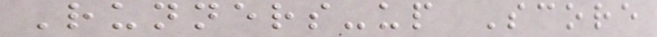Runners-up Score
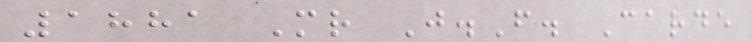1881 Mr J.F. Carde
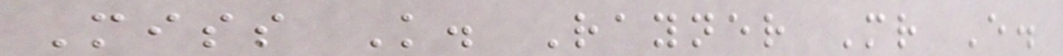Miss K. Rayner Mr E.
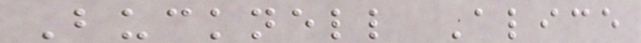Bucknell Alice
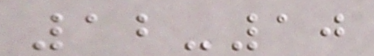12-10
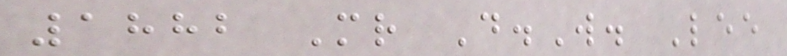1882 Mr D.W. Lee
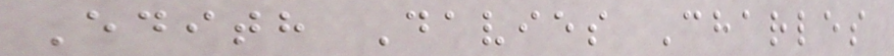Edith Davies Charles
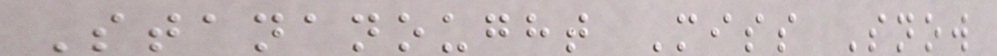Stananought Miss Snow
